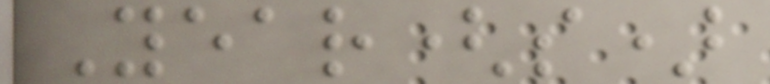Year(s)
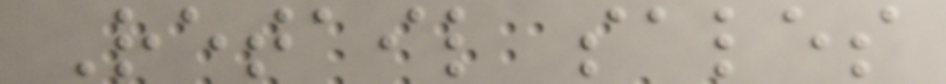Retail sales
